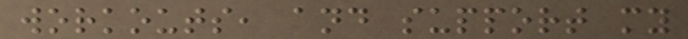workouts, and support my
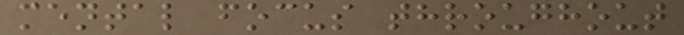mental focus throughout
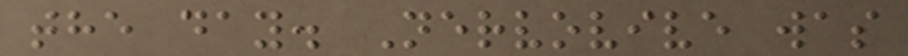the day. Nervovive was
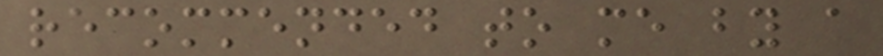recommended to me by a
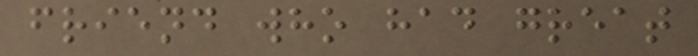friend who had great
